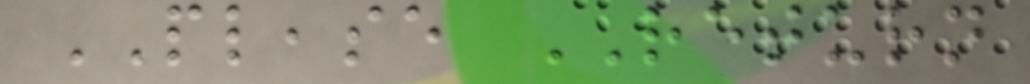PLEASE RETURN
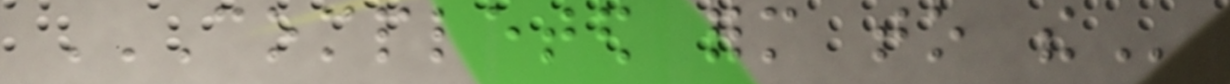COMPLETED FORM TO THE
